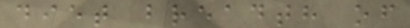diet breadth of
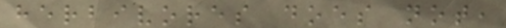herbivores does not,
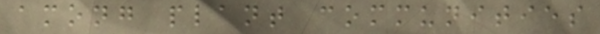among plant communities
